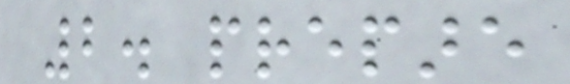2. prepare
